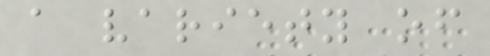a variety of
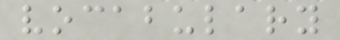vocabulary
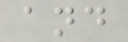and
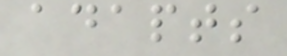adapts
